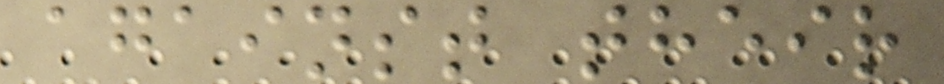against their
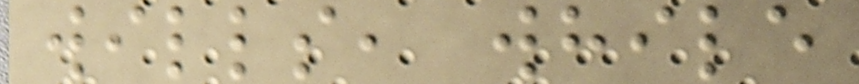wills, while
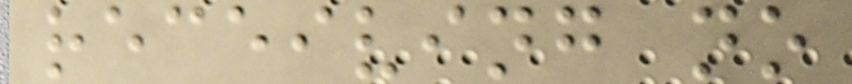receiving no
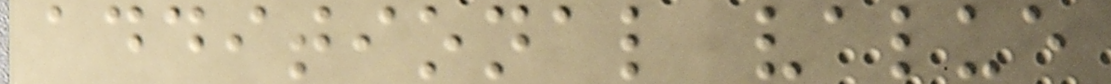additional value
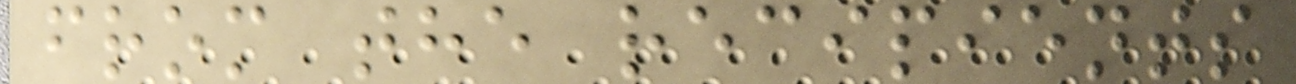from the recipients
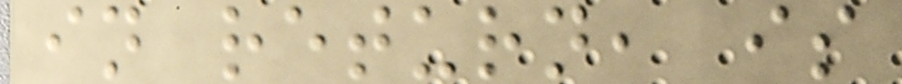in return, is
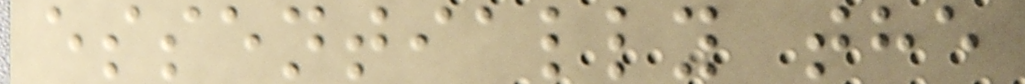essentially the
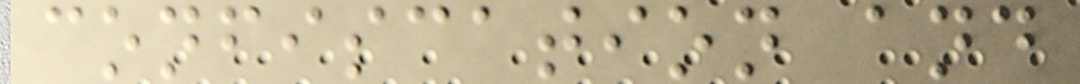confiscation and
